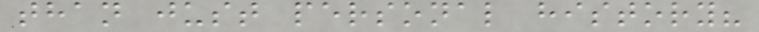than just personal history?
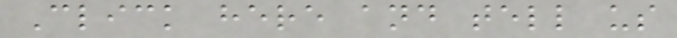Click here and tell us
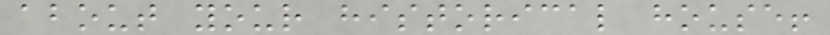about your historical house!
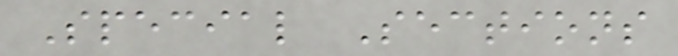Special Sections
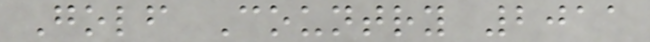Golf Country 2011
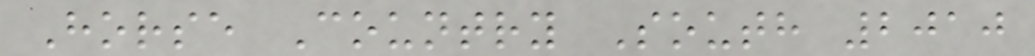Horse Country South 2010
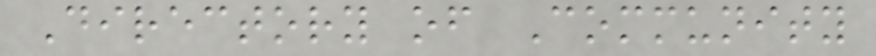Directory of Community
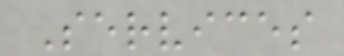Services
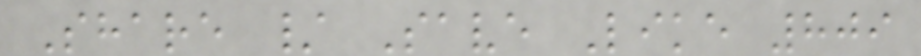Share / Save Like 809
